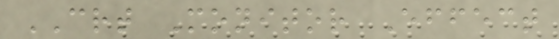CRT Monitor Effect
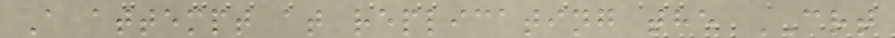A attempt at replicating the CRT
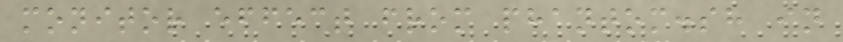monitor effect from phantom.sh in
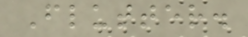Flutter.
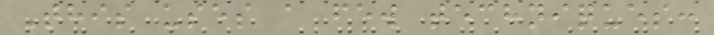This uses a few techniques:
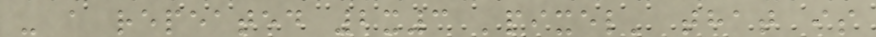- a repeated 2x3 'pixel' that is
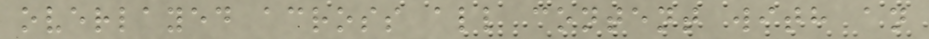overlayed across all content with an
